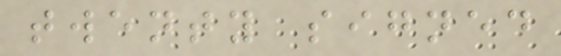twenty signed
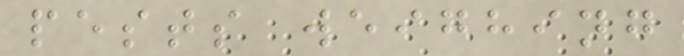pests weighing
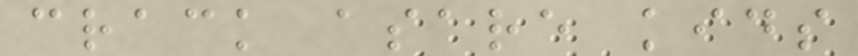crack asare kids
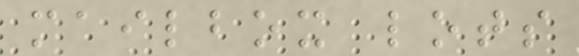mailbox lots
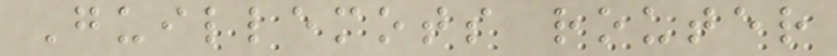Guillemots router
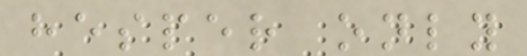hesper only
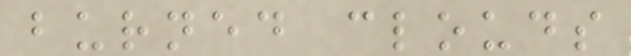burned clouds
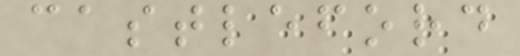castleford
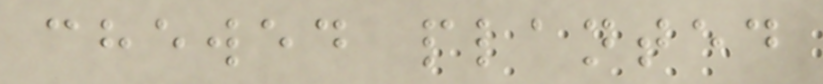chewed planted
